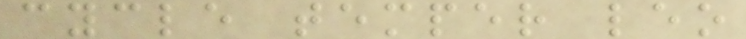cycle temper leo
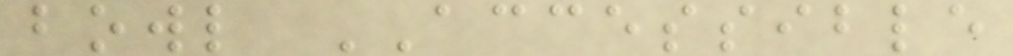bowl ACCESSIBLE
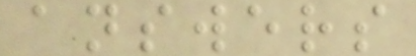answers
